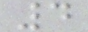4
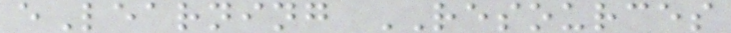eLearning RESOURCES
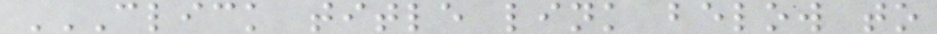CLICK TITLE LINK BELOW TO
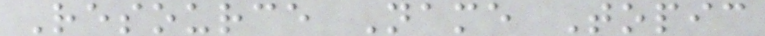Resource Name Topic
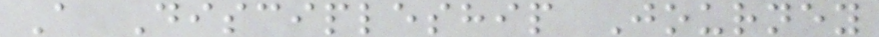A Discipleship Journey
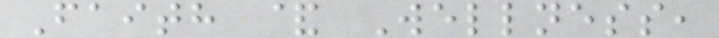Faith & Wellness,
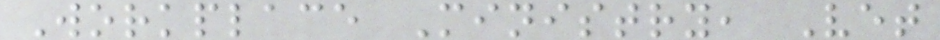Workplace Ministry, Vet
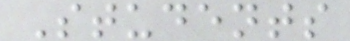Students
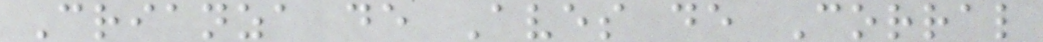Crianza de Aves de Corral
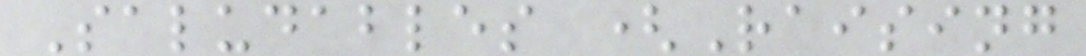Saludables (Raising
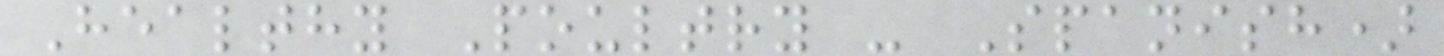Healthy Poultry - Spanish)
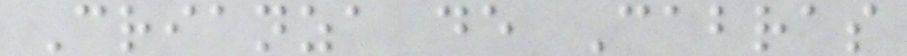Crianza de Cabras
